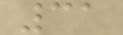31
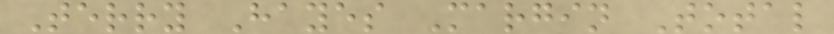Terry Hayes Margin Total
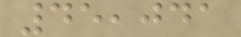45,041
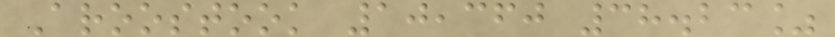Aroostook 10,360 38.23%
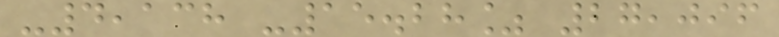-4,138 -15.28% 27,096
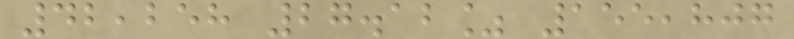42,258 27.12% 155,807
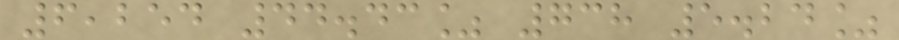6,254 44.43% 738 5.24%
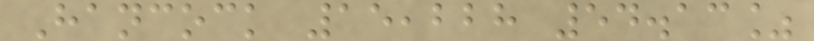Hancock 15,228 54.13%
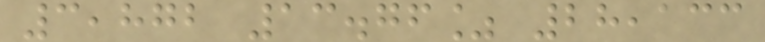3,872 13.76% 28,133
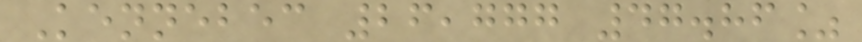Kennebec 26,777 47.86%
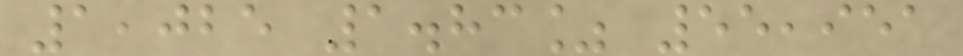1,025 1.83% 55,951
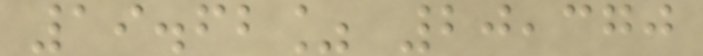19.62% 20,370
